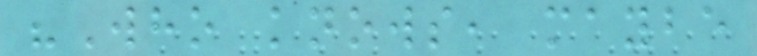"Who knows, maybe
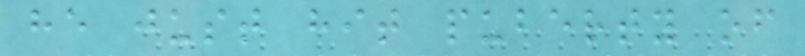he just hit puberty of
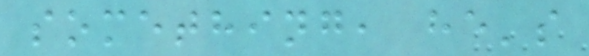something, he's
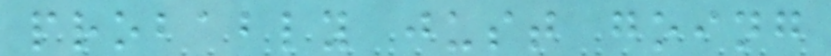probably just going
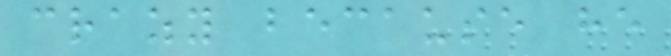crazy because he
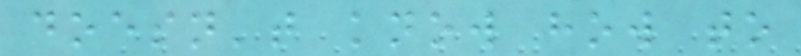doesn't know how to
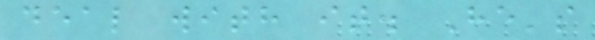deal with it. He's
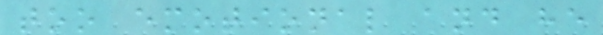too emotional and he
